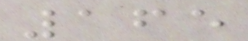165
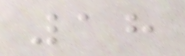18
